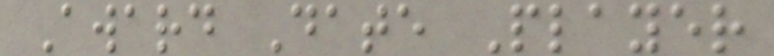Award Date Player
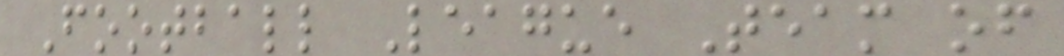Football League Team of
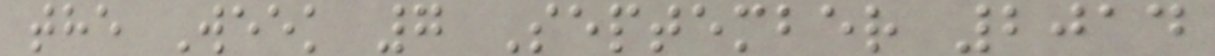the Week 7 September 2014
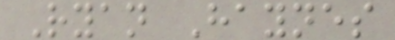Ryan Haynes
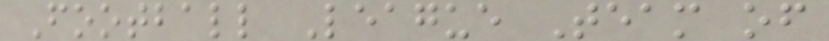Football League Team of
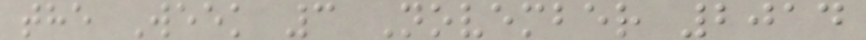the Week 3 November 2014
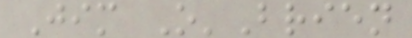Jim O'Brien
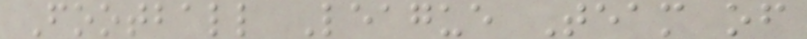Football League Team of
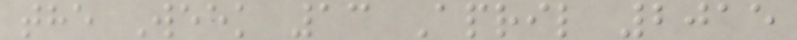the Week 13 April 2015
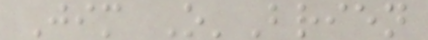Jim O'Brien
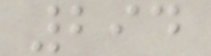294
